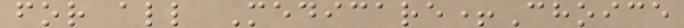for all Medicare+Choice
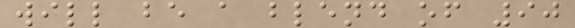will be a blend of 90
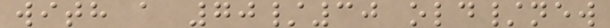with a 70/30 old/new
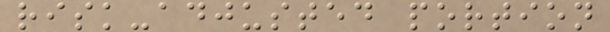risk-adjusted portion
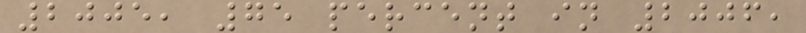2005, 75 percent in 2006,
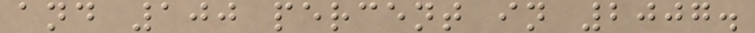and 100 percent in 2007.
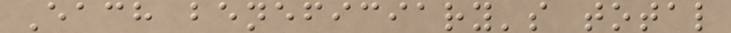Each beneficiary's total
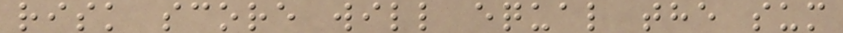risk score will equal the sum
